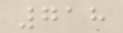718
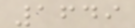1649
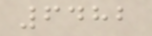6482
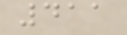411
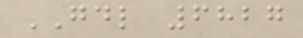GDL 6827
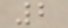2
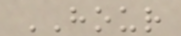HOUR
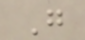G
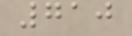710
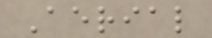Aerial
